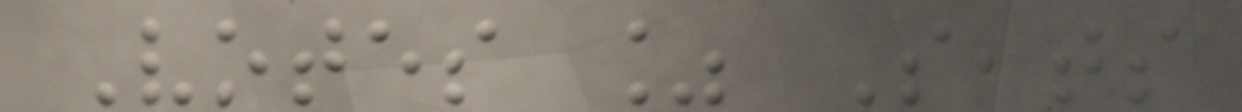Votes % Seats
